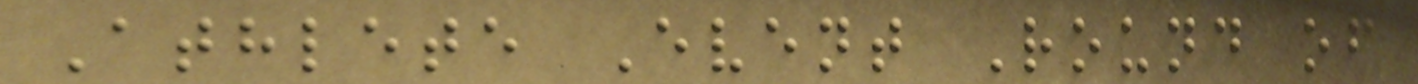Athlete Event Round of
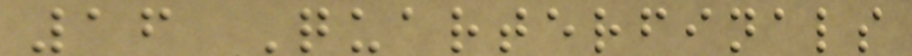16 Quarterfinals
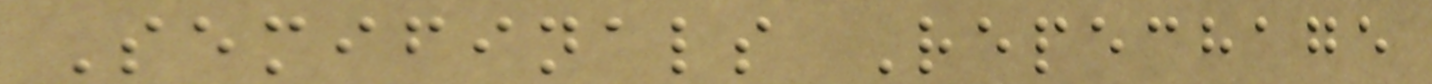Semifinals Repechage
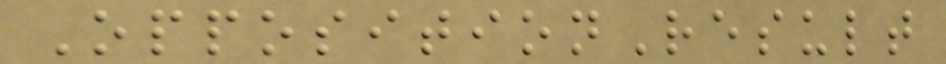OppositionResult
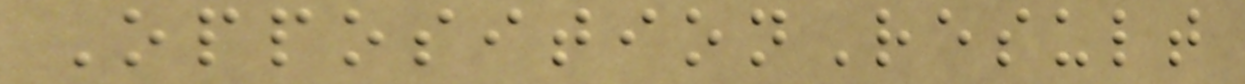OppositionResult
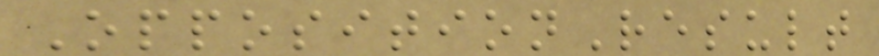OppositionResult
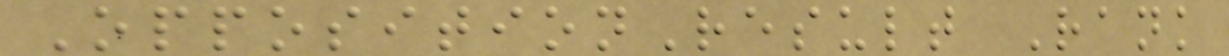OppositionResult Rank
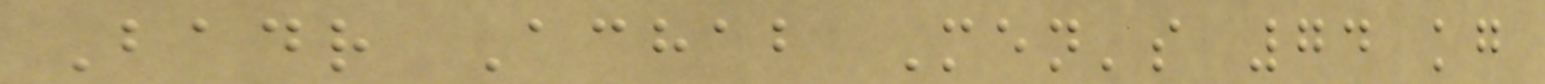Badr Achab Men's 74 kg
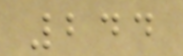244
